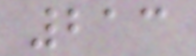213
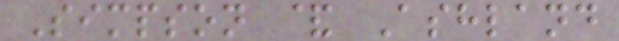Simpson & Ashland
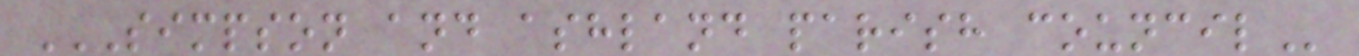SIMPSON AND ASHLAND PARISH COUNCIL
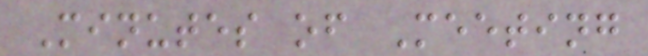Minutes of Meeting
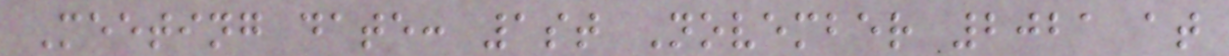Meeting date: 1st November 2021 at
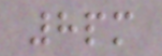8pm
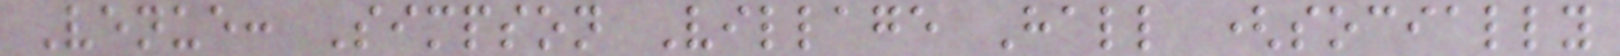Venue: Simpson Village Hall (socially
